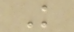K
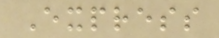Express
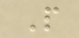P
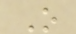O
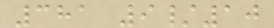381 9/10
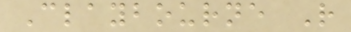Claybourne R
